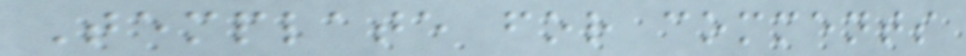Template for comments
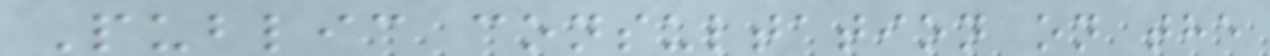Public consultation on the
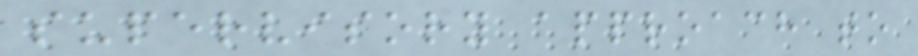supervisory approach to
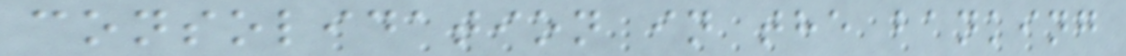consolidation in the banking
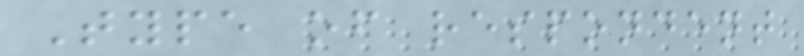Type of respondent
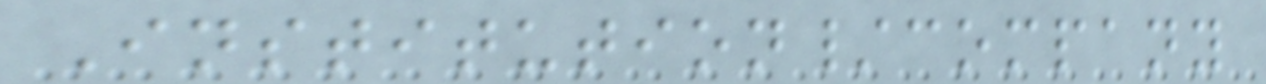Institution/company
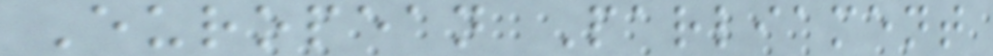European Parliament
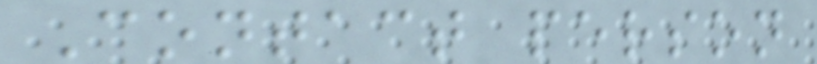Contact person
